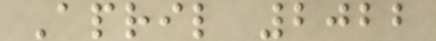April 2022
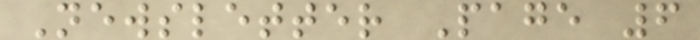Newsletter Page 6
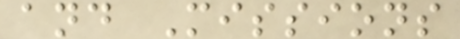and Missions
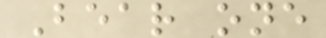Bear one
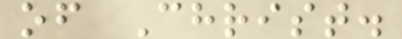of Christ.
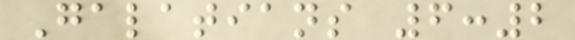Galatians 6:2
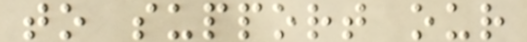to support our
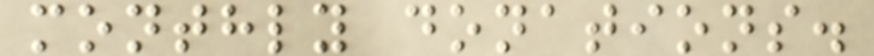monthly donations.
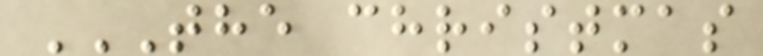THE CHRISTMAS
